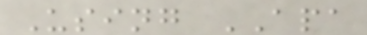Using APA
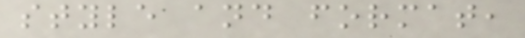style and format,
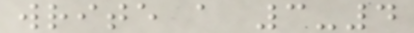write a 3-4
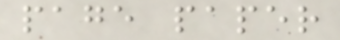page paper
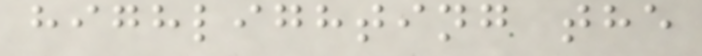highlighting the
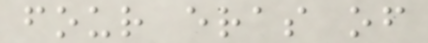four eras of
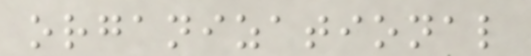organizational
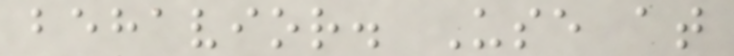behavior. Use at
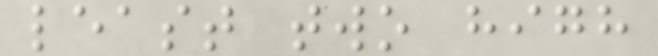least two high
